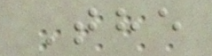The
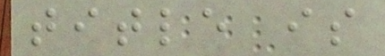title is
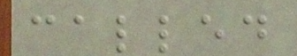called
